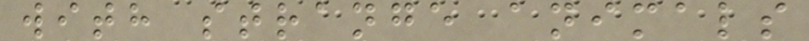with strange animals
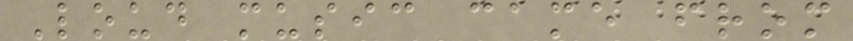Loud music came from
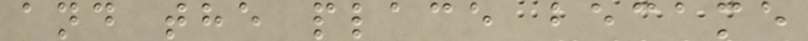and the place became
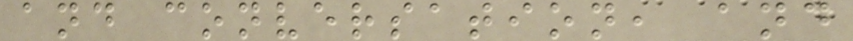and conversation, and
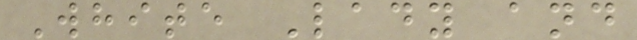White Lady and
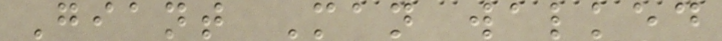Giant Man walked
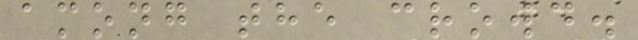among the crowd.
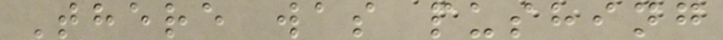There was pushing
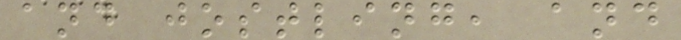and jostling, and
